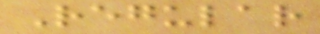Regular
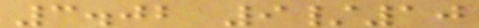3.02 9/10
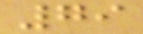79
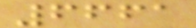6661
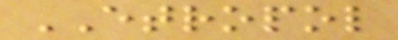ETROPOL
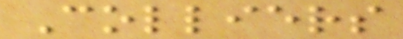Colliers
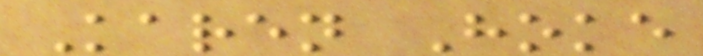Karen Hoke
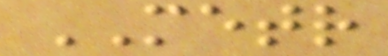METR
